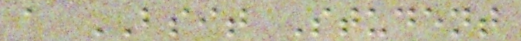a BSIT Student
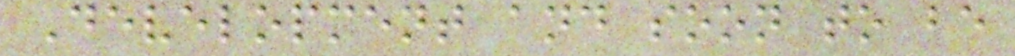Development and soon to be
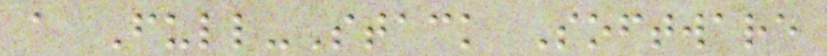a Full-Stack Software
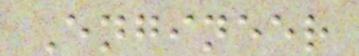Engineer
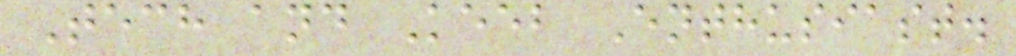Tech and Keeb Enthusiast.
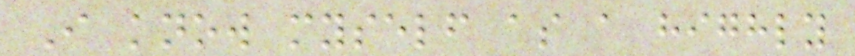I know myself as a highly
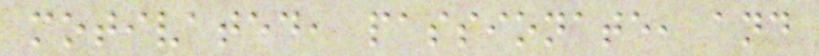motivated, passionate, and
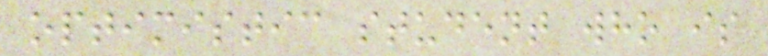optimistic student who is
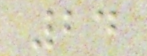24
